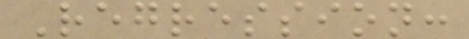Regression:
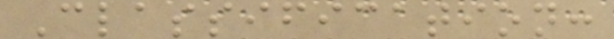Classification:
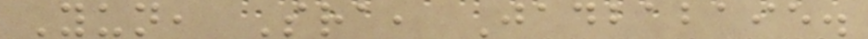Yun, Sra, Jadbabaie.
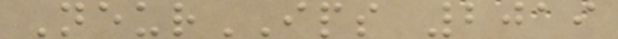NeurIPS 2019
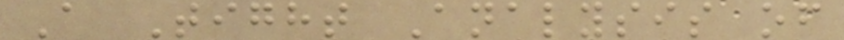A Tight Analysis of
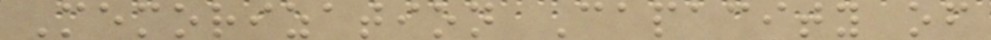Memorization Capacity of
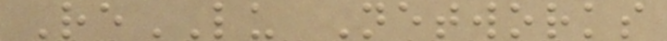ReLU Networks
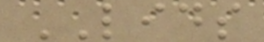LIDS
